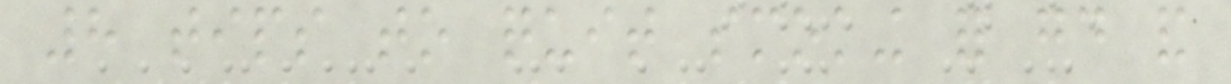8 tips to quit smoking for good and
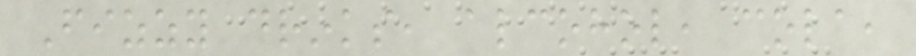Fizzy drinks, alcohol, cola,
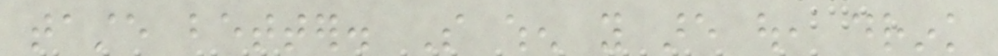taste better. So when you are out, drink
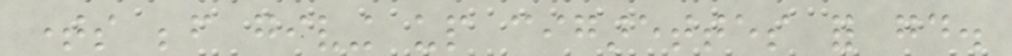times before giving up cigarettes for good.
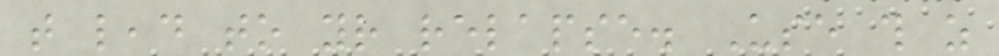that lead to your relapse. Use this as
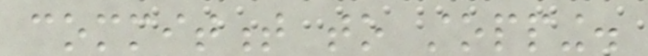commitment to stopping.
